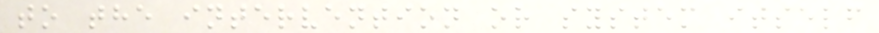to the intervention or system itself
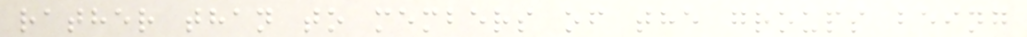rather than to members of the groups being
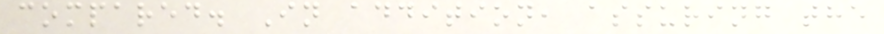compared. In addition, assuring the
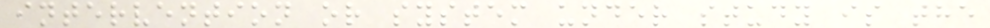intervention or system under study is the
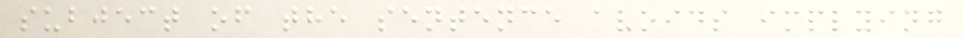subject of the sentence avoids implying
